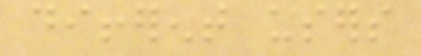different users
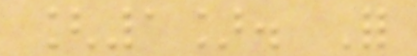[1]. For
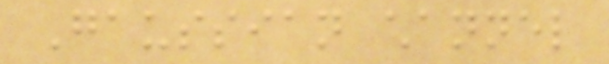Gaussian channel
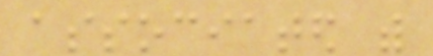associated with
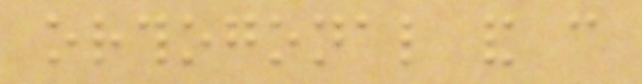orthogonal and can
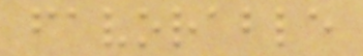favorable
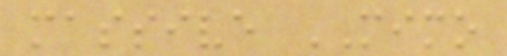massive MIMO
